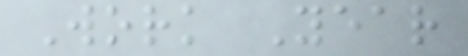Work Year
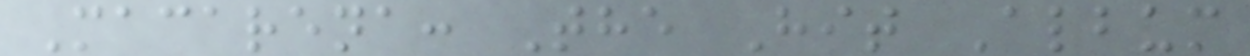Macarena: The Hit Album
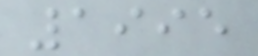1995
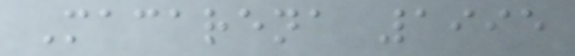Macarena 1995
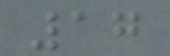17
